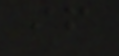if
